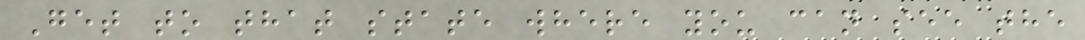Get to that state where you can see the
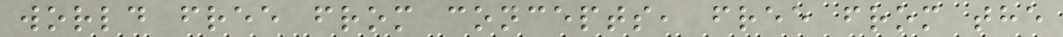world free from concepts, free from the
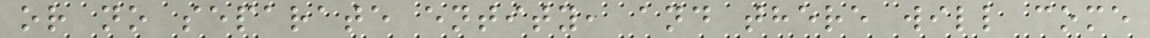or no separate entity, and there will come
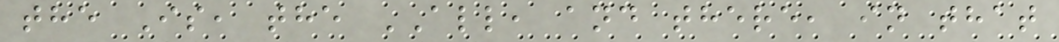the Is, the ALL, and there, in that
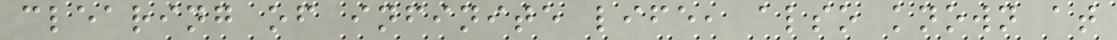clearing of infinite life, also known at
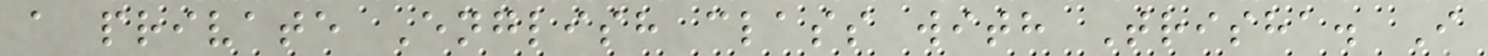a private English class with Trisha. I
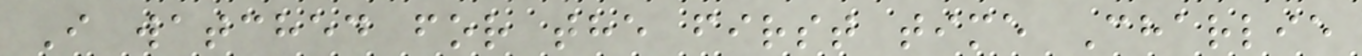I watched for the first time Charlie
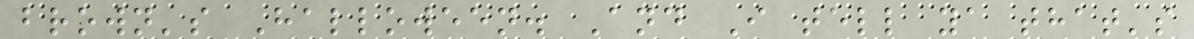brown's Halloween. And I tell ya that's
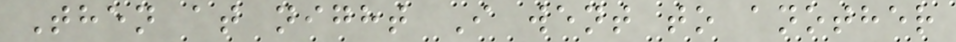Then at night I went to another
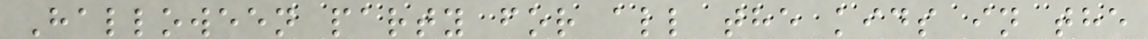Halloween party for all the kids in the
